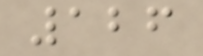126
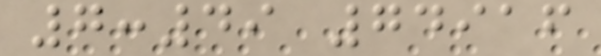7:49 74916
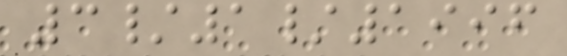3/1/1996
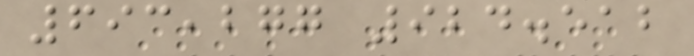693,277 924.512
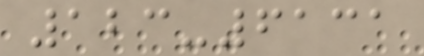123-6131
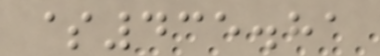$435.81
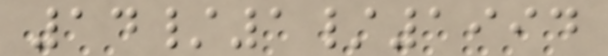14/1/1994
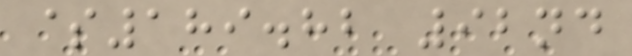$189.82 92nd
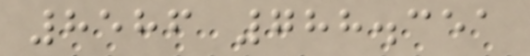8586 788.351
